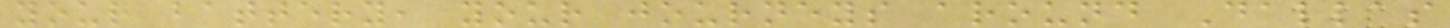your battery, your journeys around Dallas
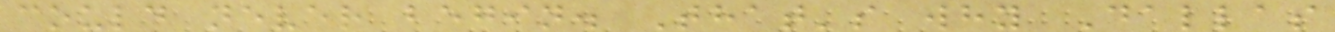could never begin. That's why Dallas
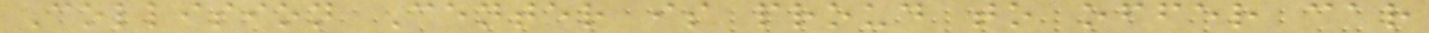Collision Center is proud to offer car
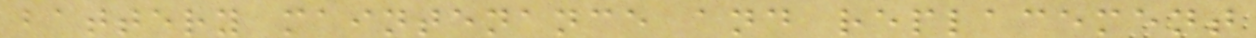battery maintenance and replacement
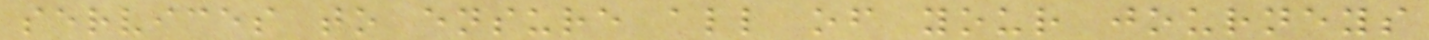services to ensure all of your journeys
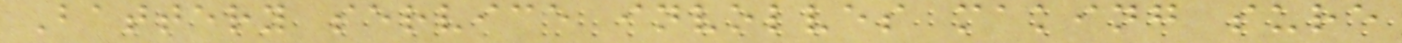Battery service involves making sure
